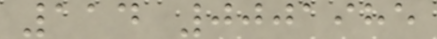114 0001985
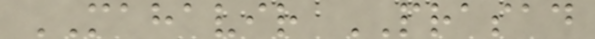MAHAVIR PRASAD
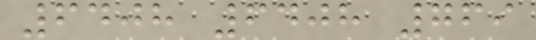6408 6408 769
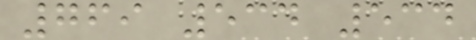769 534 534
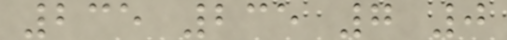235 235 7 0
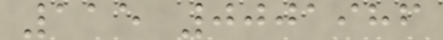115 0001986
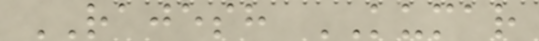RAJESH KUMAR
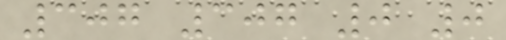307 307 0 0
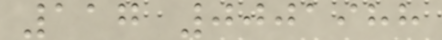117 0001988
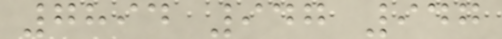7894 947 947
